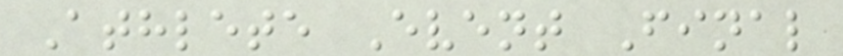Athlete Event Final
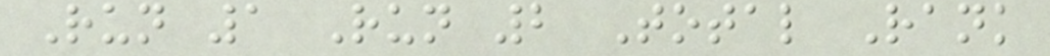Run 1 Run 2 Total Rank
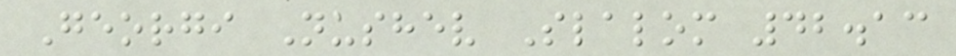Georgi Nushev Slalom 42.13
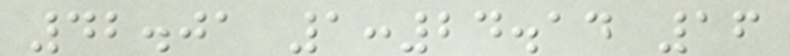42.01 1:24.14 16
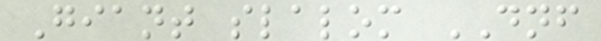Giant slalom DNF
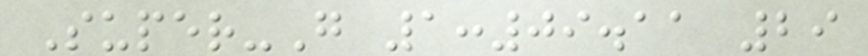Super-G 1:09.11 29
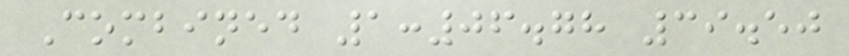Combined 1:06.78 39.50
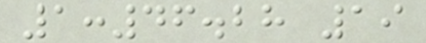1:46.28 19
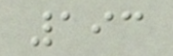193
